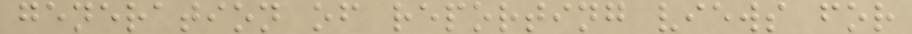generation of reporting views for
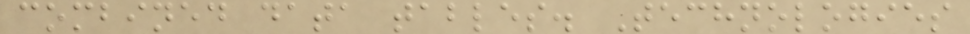combined data tables. Technologies
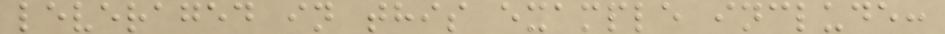leveraged in this example include:
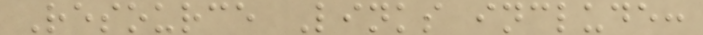Resource Links include:
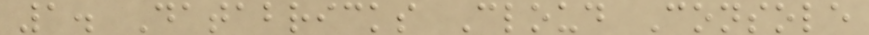1. Databricks Cloud Console
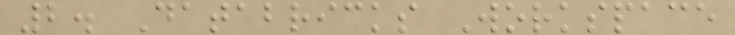2. Databricks Workspace
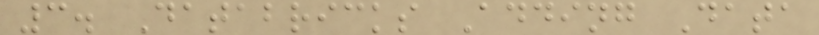3. Databricks Adding Data
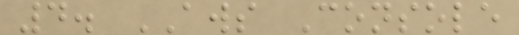4. AWS Console
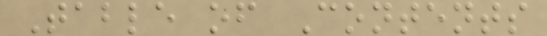Table of Contents
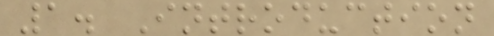1. Introduction
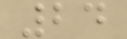24
